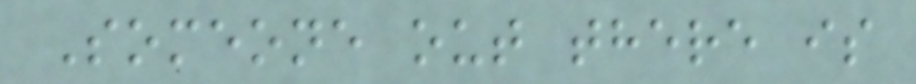Someone out there is
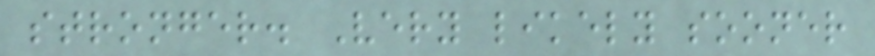stronger. Very likely sooner
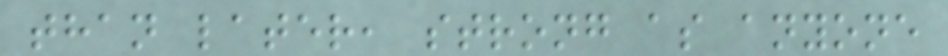than later, strong as anyone
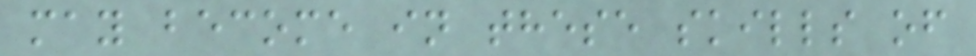may become in these skills of
